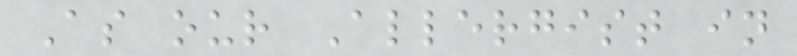As our Allergist in
